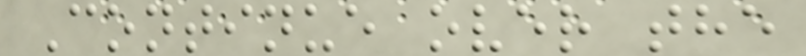Continue over the
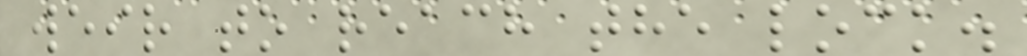weir to reach the lock.
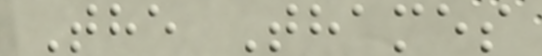The Thames
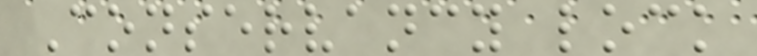Conservancy lock
